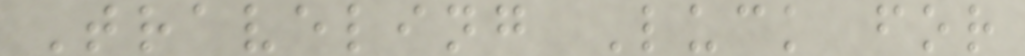Traveling Luck for
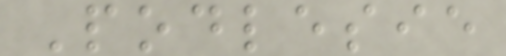Podlesie
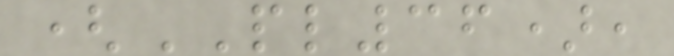(PL36),
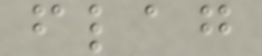flag
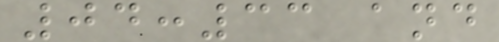04:33 and
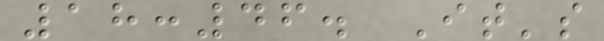18:46. It's
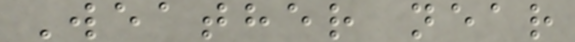Weather near
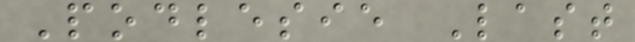Podlesie Last
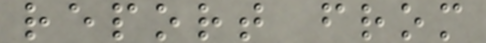report from
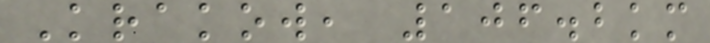Krakow, 106.2km
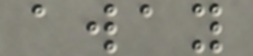away
